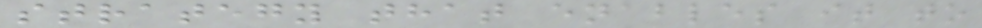strategy that enables it to
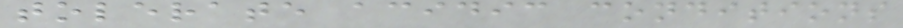tolerate acidic conditions
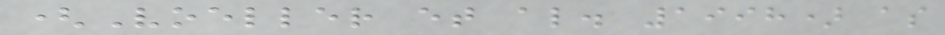(Voeller et al. 1998) as
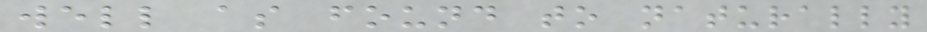well as found to naturally
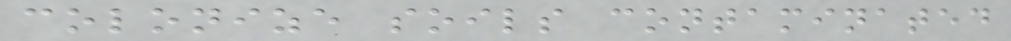colonize soils contaminated
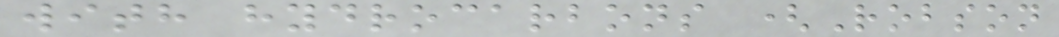with hydrocarbons (Robson
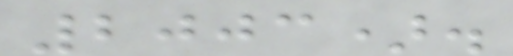2003).
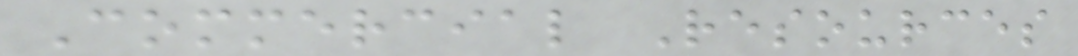Commercial Resources
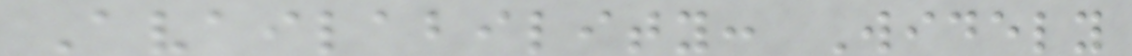Availability: Widely
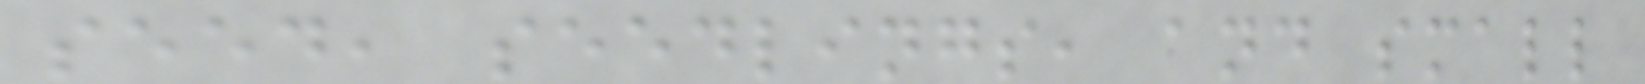seed, seedlings, and small
